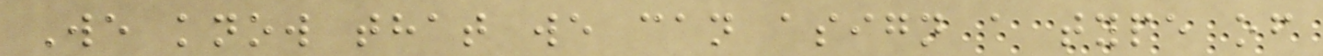We know that we can asign a type of
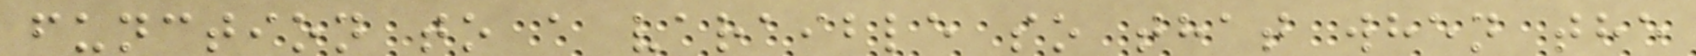function to a varaible so that when the
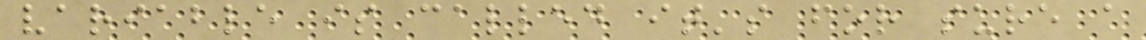variable is called it's for sure a
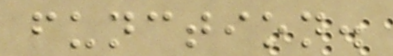function.
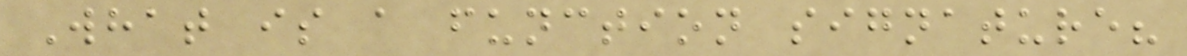What is a function signature?
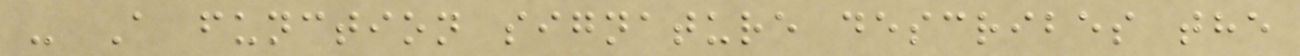- A function signature describes the
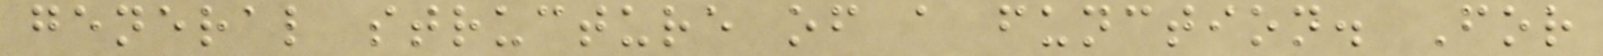general structure of a function. For
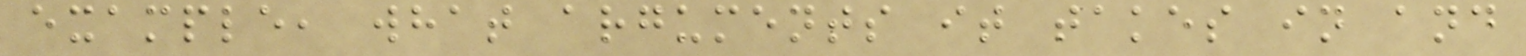example, what arguments it takes in and
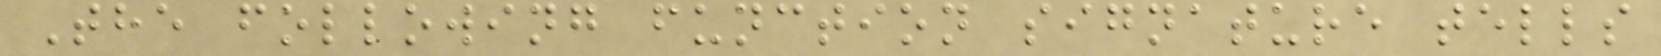The following function signature tells
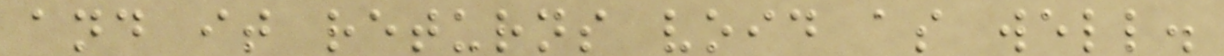and it returns void as well.
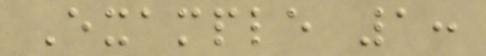Example 1:
